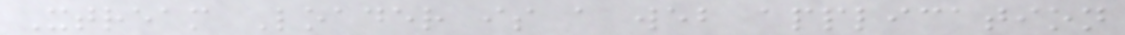Xtream Loader is a web application
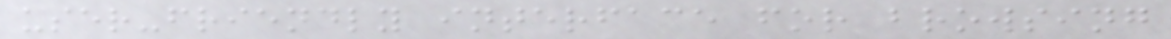user-friendly interface for browsing
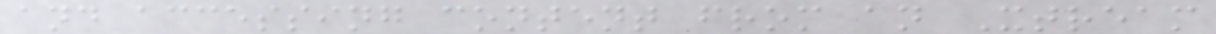and accessing content from an Xtream
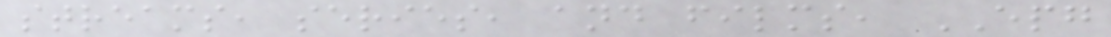streams, series, and films, EPG
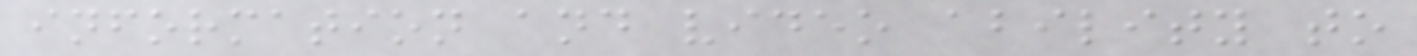information and video ability to
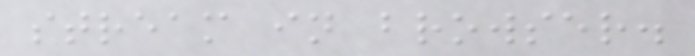stream in browser.
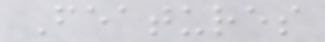Features
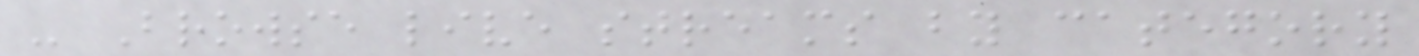- Browse live streams by category
